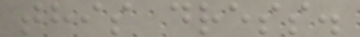this dress.
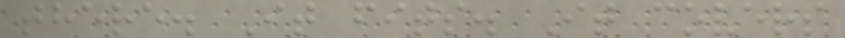there. It fits. It covers
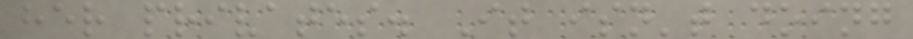her privates. It isn't doing
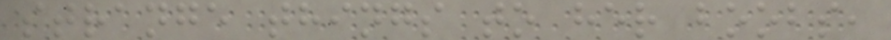strange things to her boobs,
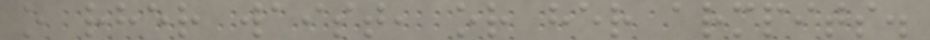o rher waist, or her armpits.
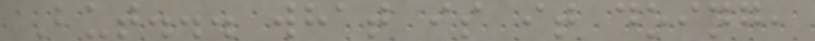But... what is it doing,
